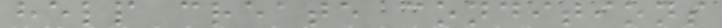help create conditions
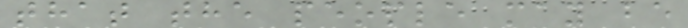that the people may be
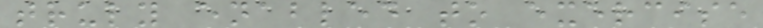truly enabled to exercise
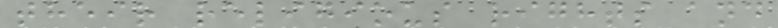their religious rights and
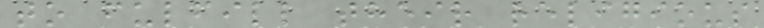to fulfill their religious
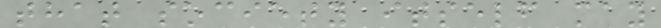that society itself may
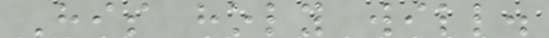His holy will.
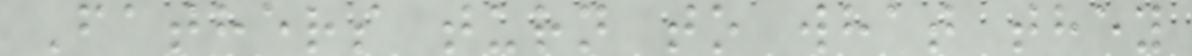Fathers turn to what they
